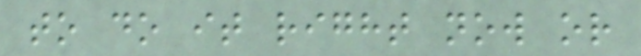to do it right now or
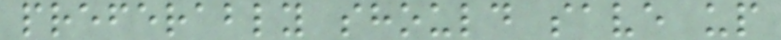preferably should save up
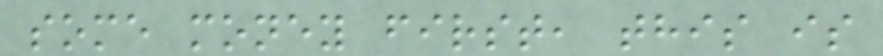some money first, this is
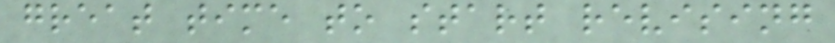great time to start revising
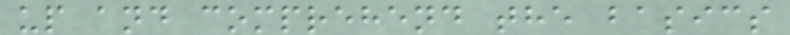up and comprehend the basics
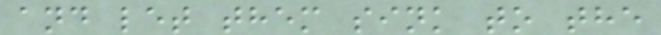and let them sink to the
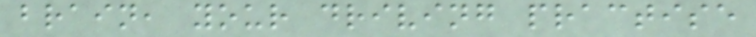brain, your driving practise
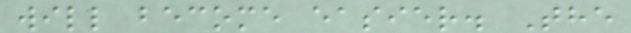will become easier. The
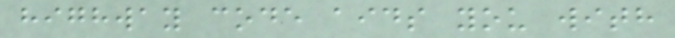highway code aids you with
